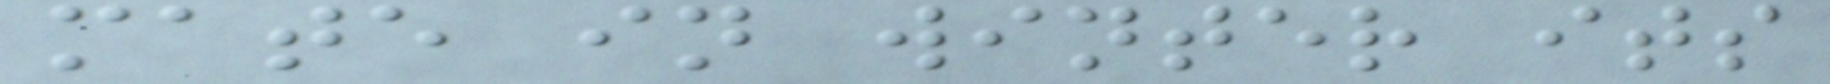mate in winter its
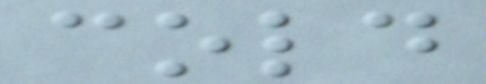cold
